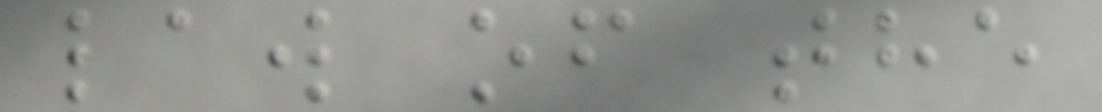law of the
